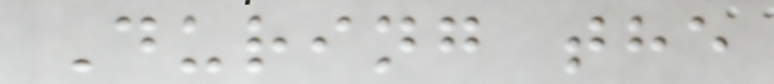During the
